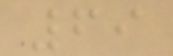69
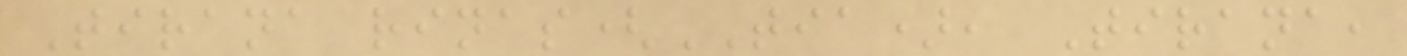Tirana rinas(TIA), Tirana,
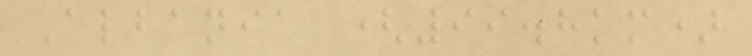Albania (99.8km)
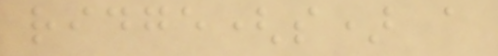ridge(s) a
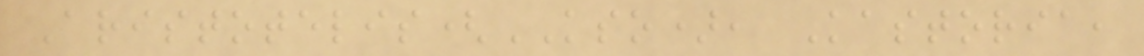Aristotelis(KSO), Kastoria,
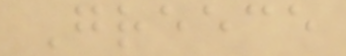Greece
